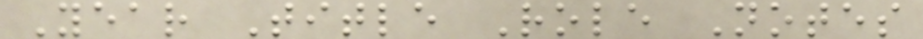Year Title Role Notes
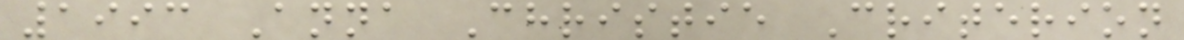1993 Anna Christie Criterion
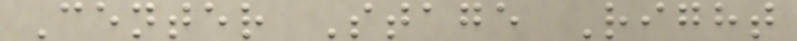Center Stage Right
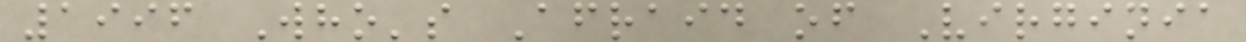1996 Who's Afraid of Virginia
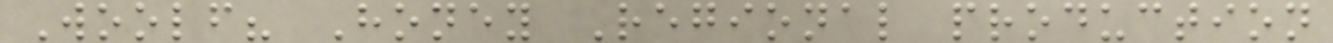Woolf? Honey Regional production
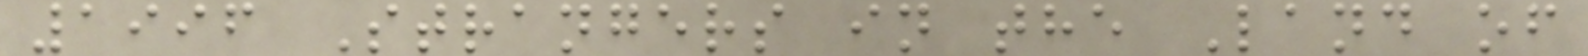1996 Strangers in the Land of
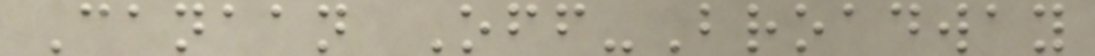Canaan Off-Broadway
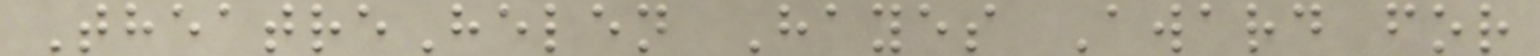TheatreHelen Hayes Award for
